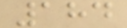184
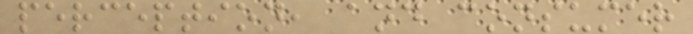perception, and consumer
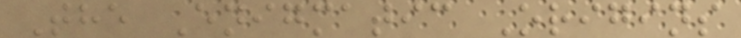The Enigmatic Origins
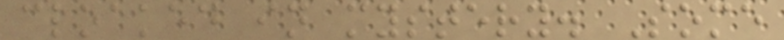cloaked in mystery. Some
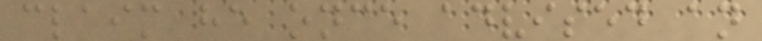claim he once advised an
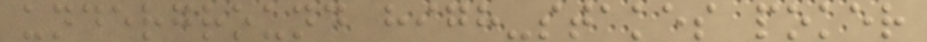underground high-stakes poker
